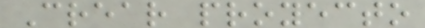Crear proyecto
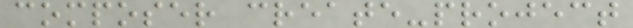composer create-project
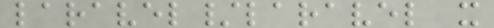laravel/laravel x
